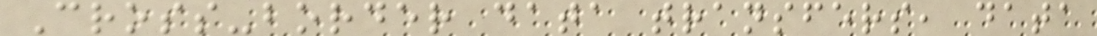Cross-border data transfers, data
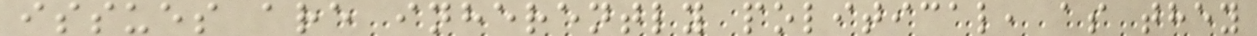issues are inherently political, as they
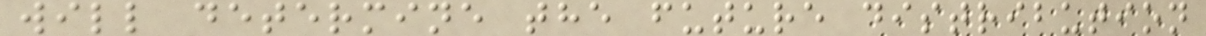will determine the future distribution
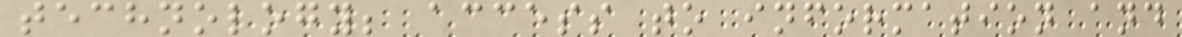technology; access to information and
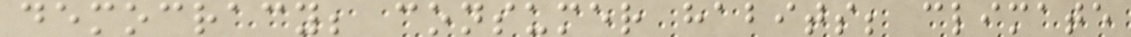democracy; consumer habits; climate
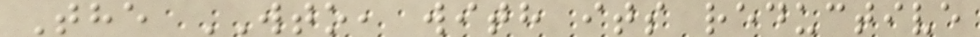The WTO, with its reductive
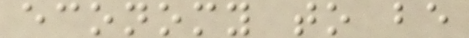economy to be
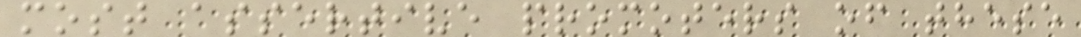most assertive promoters of these
